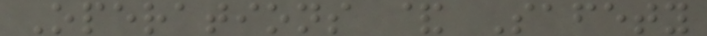Operations & Safety
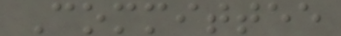Committee
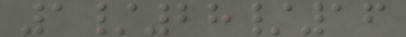1/28/16
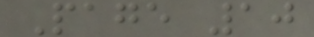Page 10
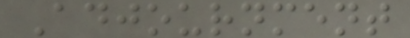Adjournment
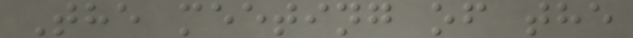The meeting of the
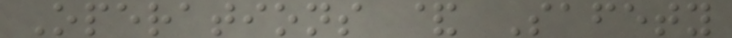Operations & Safety
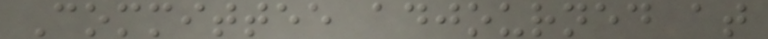Committee adjourned at
